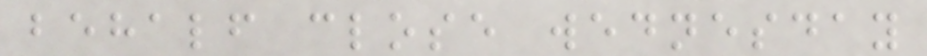behalf close wednesday
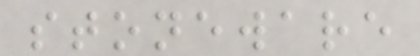stoneware
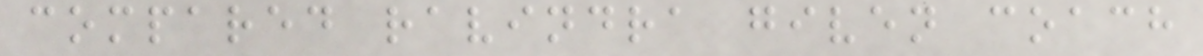compared ravindra given coach
